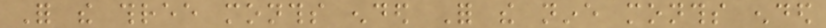For the three months ended For the nine months ended
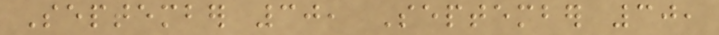September 30, September 30,
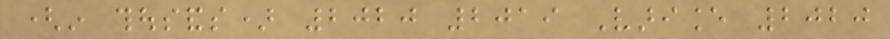(in thousands) 2020 2019 Variance 2020
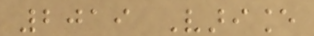2019 Variance
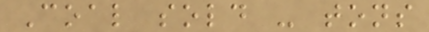Coal sold - tons
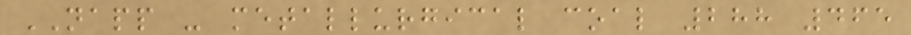NAPP - metallurgical coal 288 465
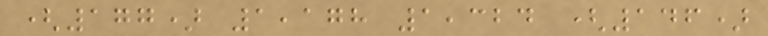(177) 1,178 1,324 (146)
